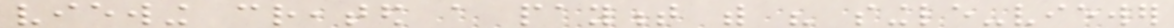viewing created a payment with his single-viewer
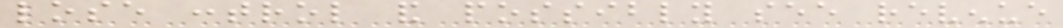lose control and possibly see revenue
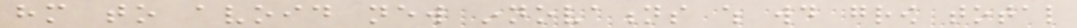him to avoid new innovations which would grow total
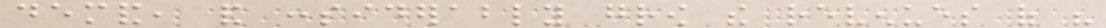demand, and considerably grow the revenues of his
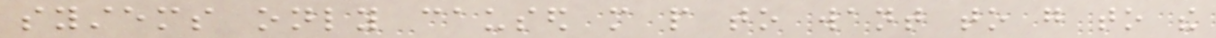systems only caused more people to want to go to the
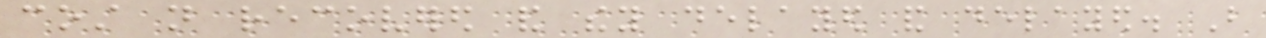cost not recovered and they delayed and delayed. But
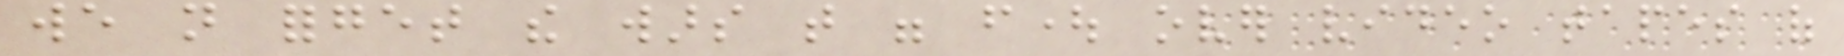we not forget the wars that were fought over video tapes of
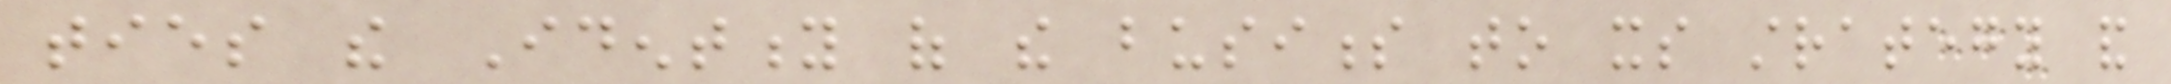ties the Identity of the business to its strategy and
